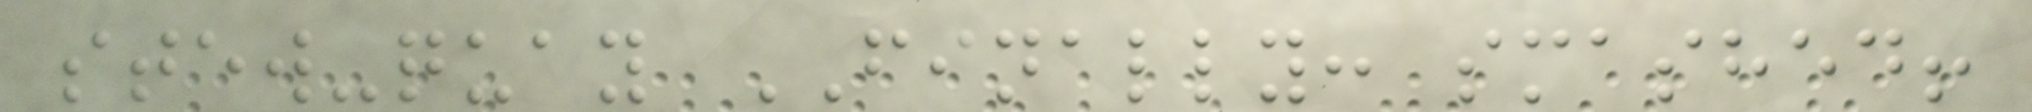stew-quay FINALLY: smashed!
